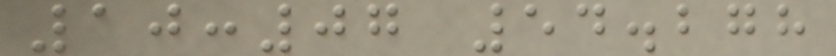10:07 54.278
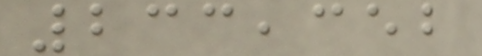233,352
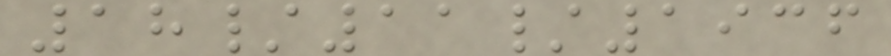18/11/1936
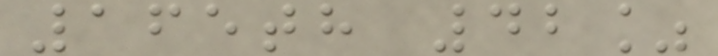165th 42%
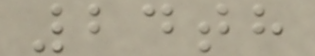24th
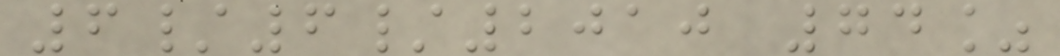6/6/2010 74%
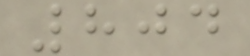804
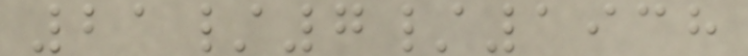21/7/1938
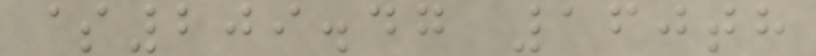$209.47 160th
